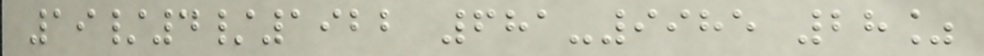19/4/1922 681-9985 28%
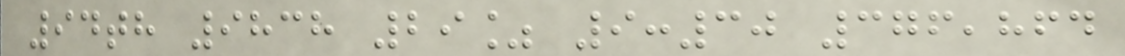94th 9838 29% 9:30 376,864
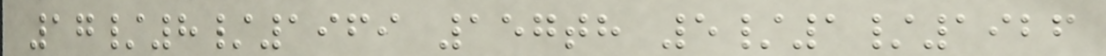17/8/1969 157th 5/1/1926
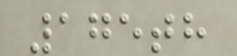175th
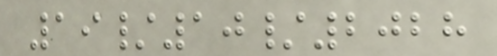19/10/2028
